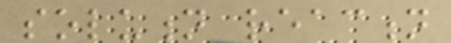solution reaction
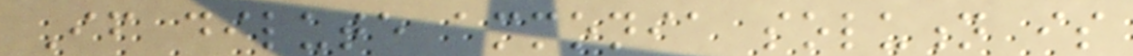If dilute ammonia solution is
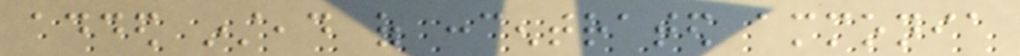added instead of concentrated ammonia
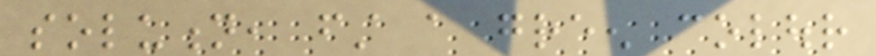solution, first a green colour
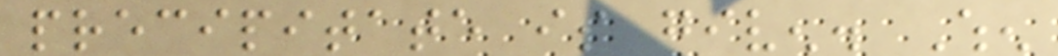precipitate is given. When
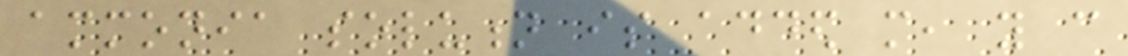ammonia solution is added more, you can
